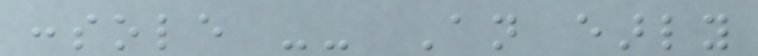console -- An early
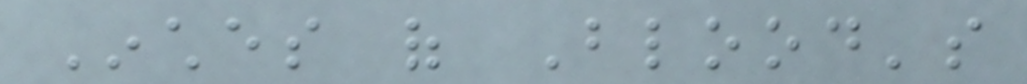Inches of Blood's
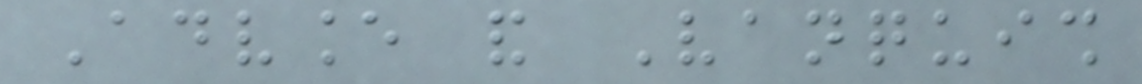Advance and Vanquish
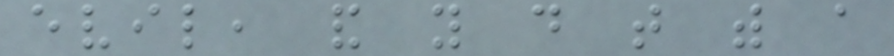evil, and you do that with a
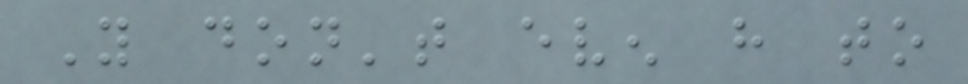You don't even have to
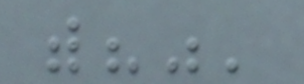with?"'
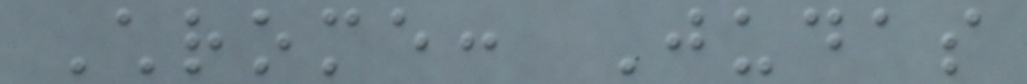Chrome: Judas
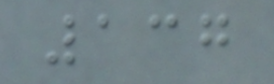137
